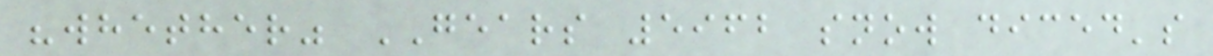"whether" GEARS 5962 snow diced's
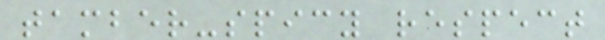tamber-spicy respect
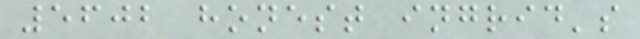5602 honest ingrid's
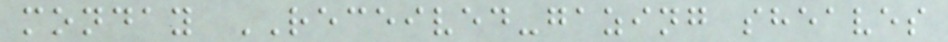monday RECEIVED-gazing sheaves
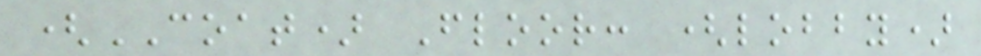(COAT) Floor: (lobby)
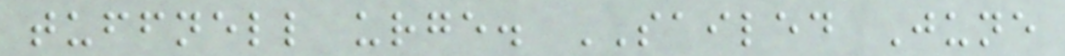tuffnell urge. SAILED June
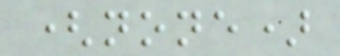(none)
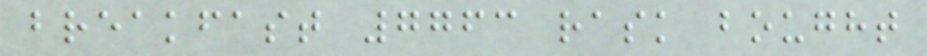breakfast 7763 rask bought
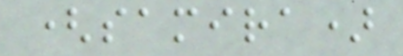(samira)
